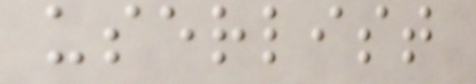userlist
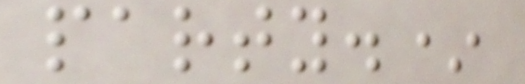party.*
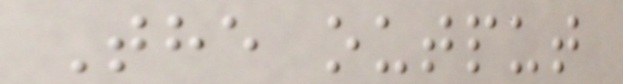The output
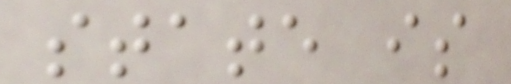state is
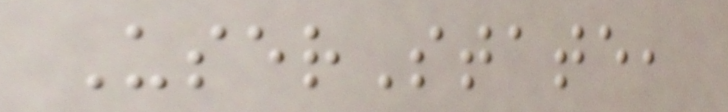UserState,
